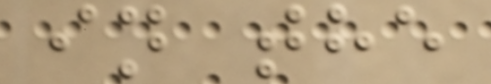in the
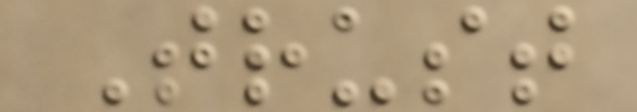Trust
